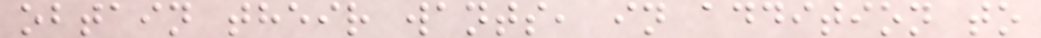obtain their wants, in addition to
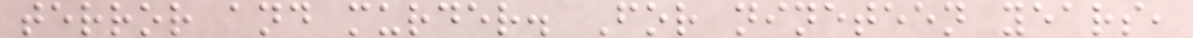terror and murder. For nineteen years,
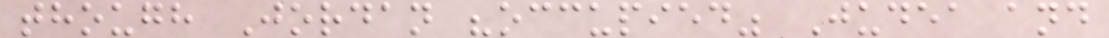though Jordan "occupied" Judea and
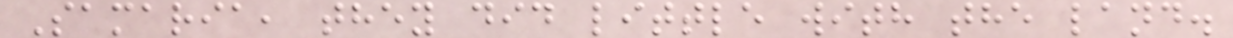Samaria, they did little with the land.
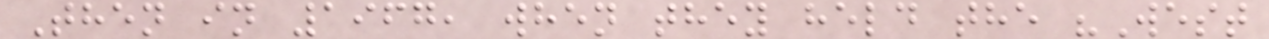Then in 1967, when they held the "West
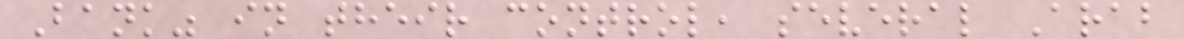Bank" in their control, several Arab
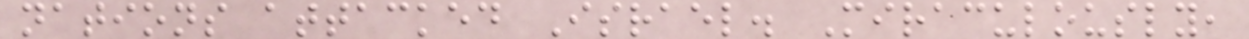nations attacked Israel. Miraculously,
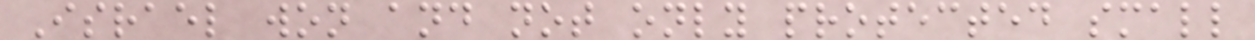Israel won and not only protected small
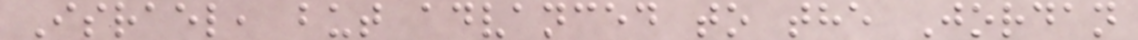Israel, but advanced to the Jordan
